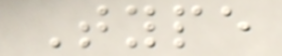Type
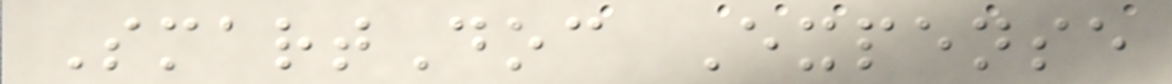SmartDoc Expense
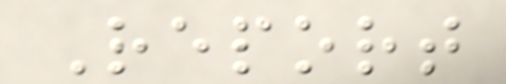Report
